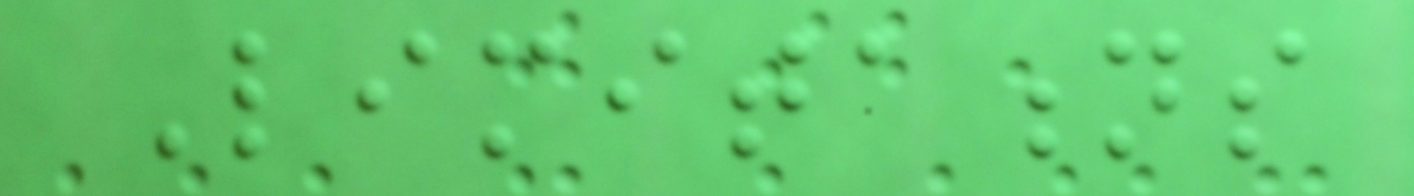Limitations
